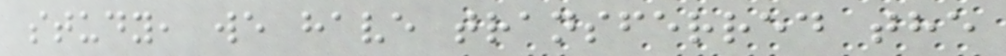study, we have transferred the
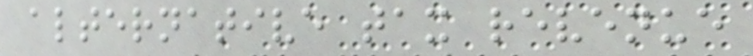alternative tax revenue
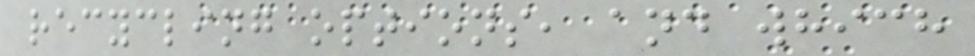recycling options, and which
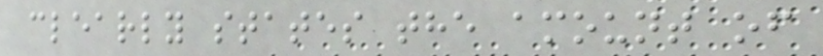clearly states the amount of
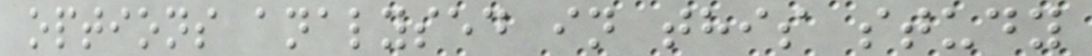options analysed in this study
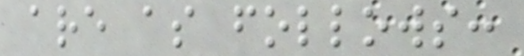are as follows:
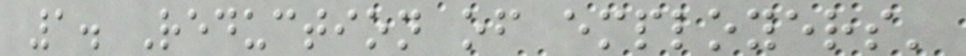1. Reduction of employers'
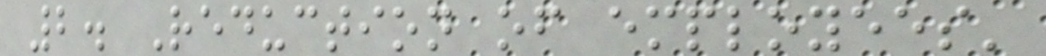2. Reduction of employees'
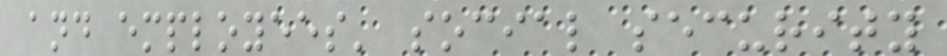and employees' social security
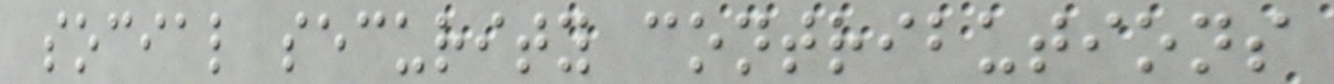social security contributions
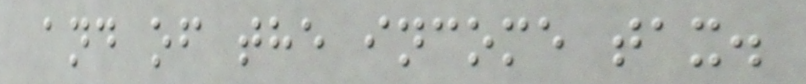and of the income tax.
